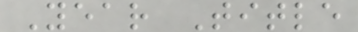Year Title
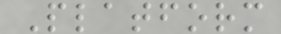Platform
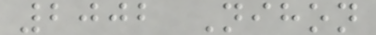2002 Nihon
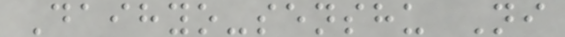Daihyo-senshu Ni
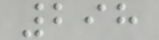298
